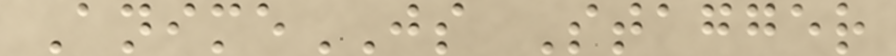AnimeJS Stagger
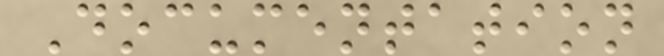Documentation
